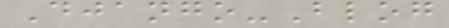Django-Blog
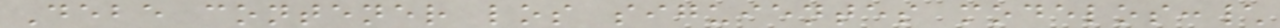Debe contener los siguientes modelos:\
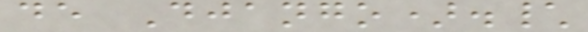de Django).\
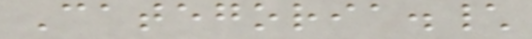Categoria.\
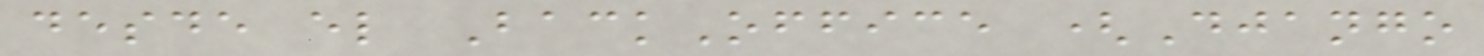desde el BackOffice (Django
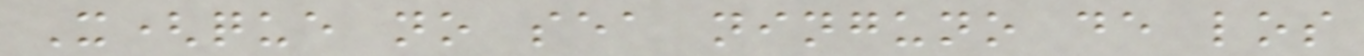X(que no sea ninguno de los
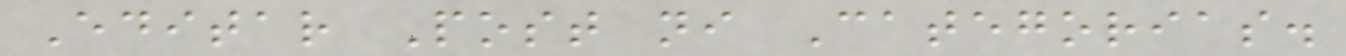Editar Post ni Categorias.
